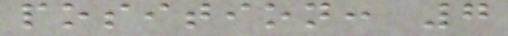position: 7
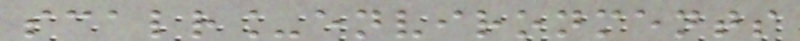scalr_environments
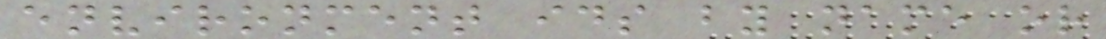environment ids by name or
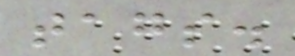tags.
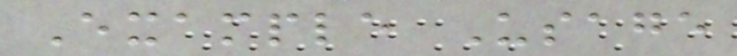Example Usage
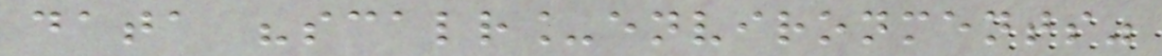data "scalr_environments"
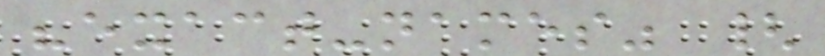"exact-names" {
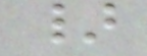}
